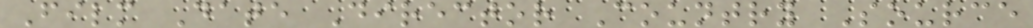Film Date Director Country Source
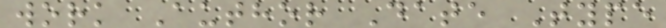work Author Date Type
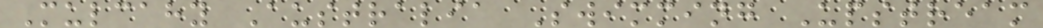Mulcahy Australia Swimming Upstream
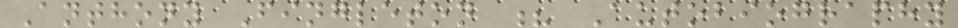Anthony Fingleton ? Autobiography
